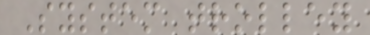System trolley
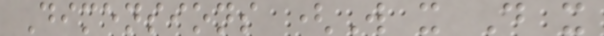Dimensions (W x D x
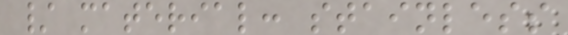/ material: stainless
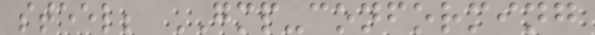steel; GMP-conforming
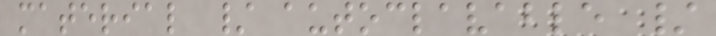material / autoclavable /
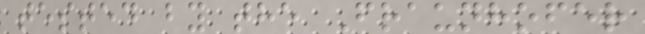tested by the Fraunhofer
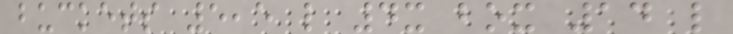buckets 5,5 l 4x box 14 l
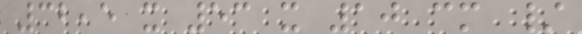32,5 x 53 x 10 cm /
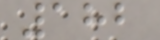182
